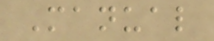Manual
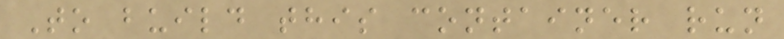To build this container run
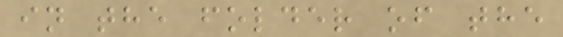in the folder of the
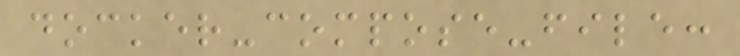docker-compose-file:
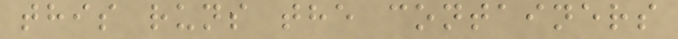this runs the containers
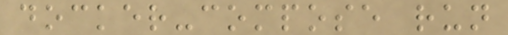docker-compose run
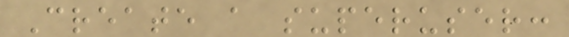Create a superuser:
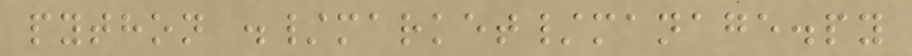python ./market/manage.py
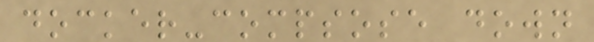docker-compsose down
